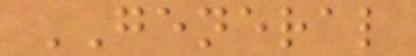GENERAL
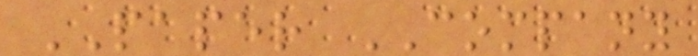PAPER COMPANY
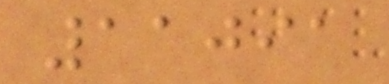11091
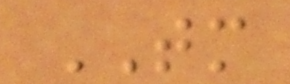TM
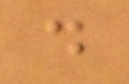d
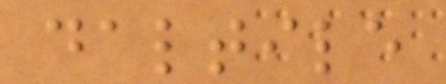daltile
